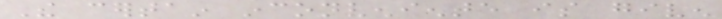The certain inconveniente is given
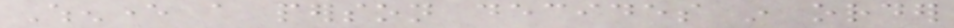Whenever a person decides in order
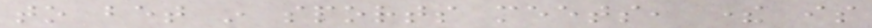to bet in sports meets, there is
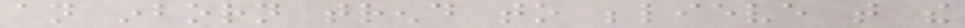an inborn trend to believe that the
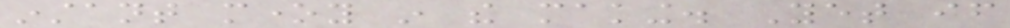instant money in the making. Yet if
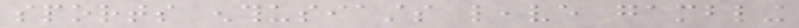sports enthusiasts leave gambling
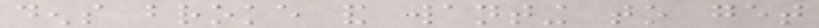dens broke and wanting to get
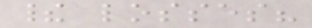their losses?
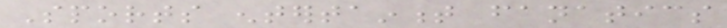Sports entertainment fanatics
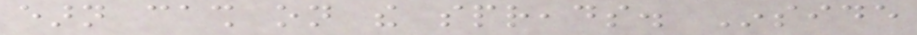earn cash on the spreads. Inside
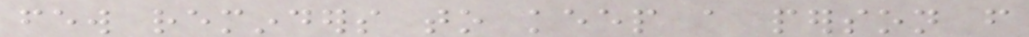few reminders to keep a person from
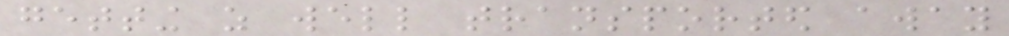getting as well transported away
